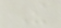The
